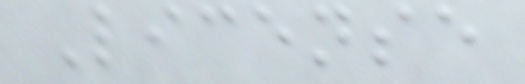License
